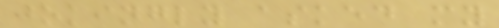jokingly asked my
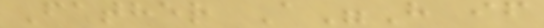Father A"H if
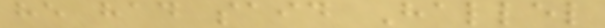he had said Hallel
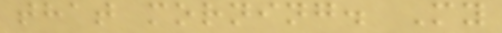that morning. My
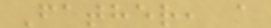Father, a
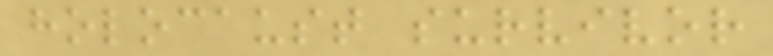holocaust survivor
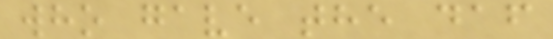who gave the daf
